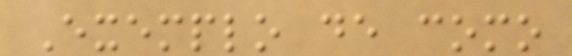Exemplo de como
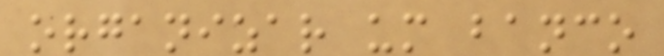organizar um banco
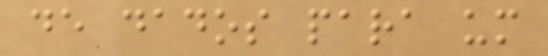de dados para um
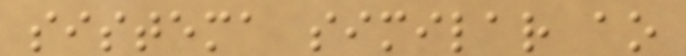sistema similar ao
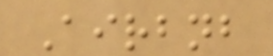Airbnb
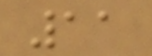11
